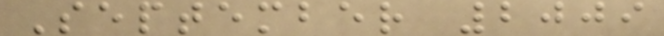September 2009
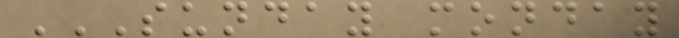SUNDAY MONDAY
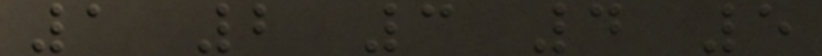1 2 3 4 5
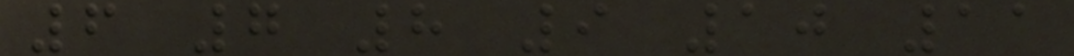6 7 8 9 10 11
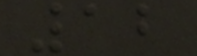12
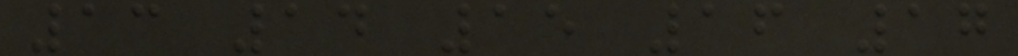13 14 15 16 17
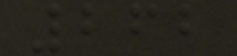262
